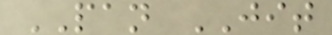PAN JIT
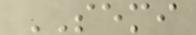SEMI
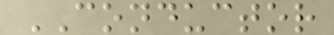CONDUCTOR
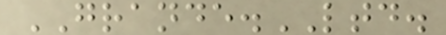GRANDE.LTD.
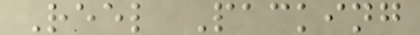Reel Packing
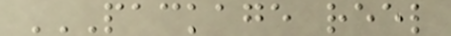PACKAGE REEL
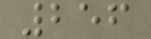256
